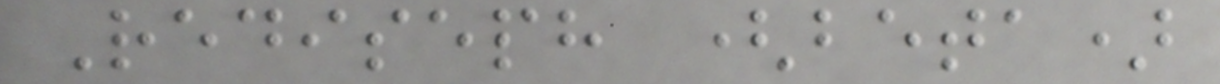Rediseph (beta)
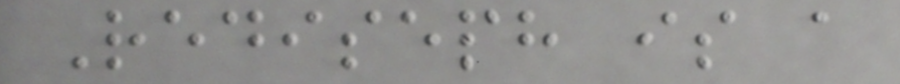Rediseph is a
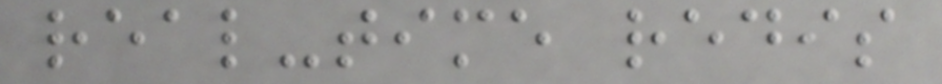real-time redis
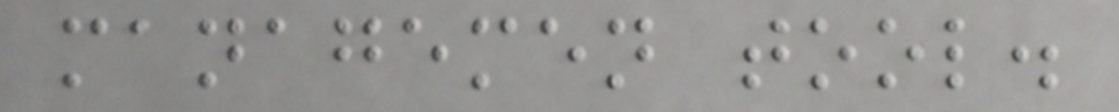managemen tool.
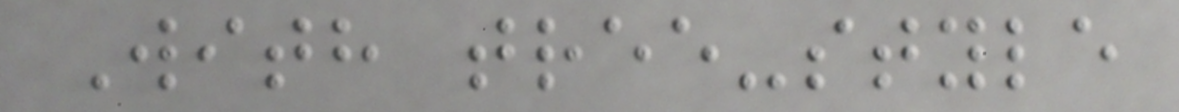With tree-style
